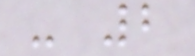- 2
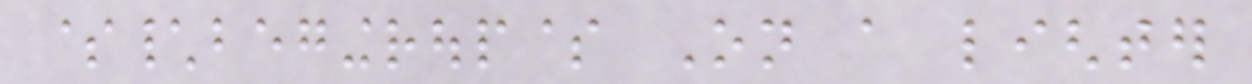$\begingroup$ On a lighter
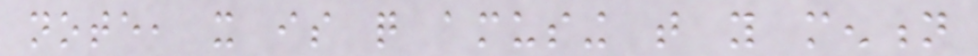note, it is quite amusing that you mention
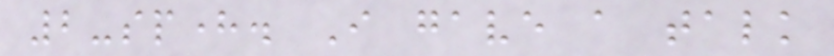2-sphere. I gave a talk
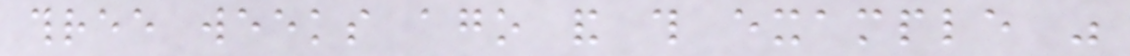three weeks ago and this example was
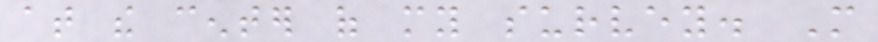at the center of my survey. More
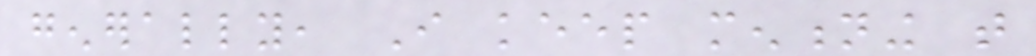generally, I keep mentioning that
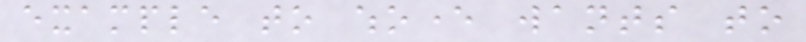example to whoever wants to
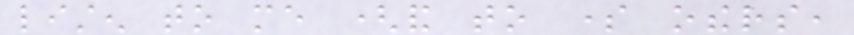listen to me (and to some others,
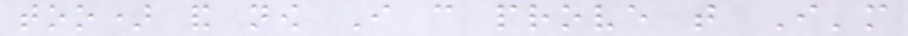too) and now I can prove that I'm
